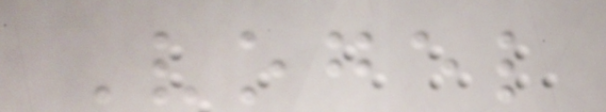Vogel
